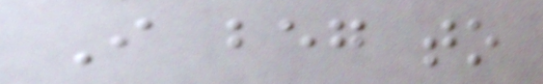I beg to
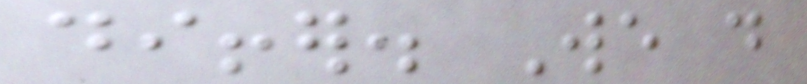differ. We do
